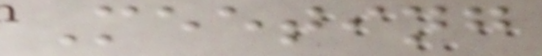Meeting
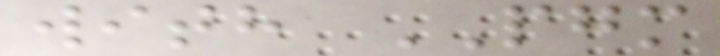with PGM
